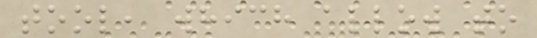tool, which allow to
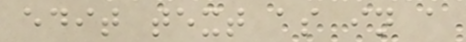edit text as in a
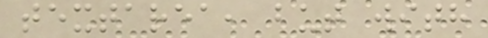textarea, but with
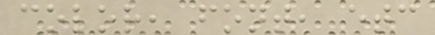color, font, etc
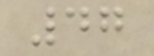47
